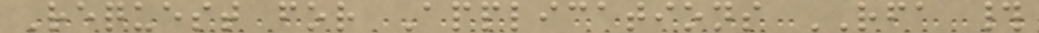Request for Applications RFA #
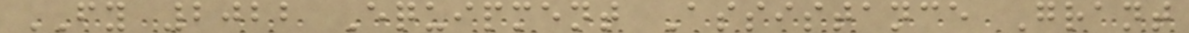FY 2022 Equipment Assistance Grant
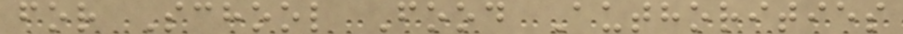for School Food Authorities
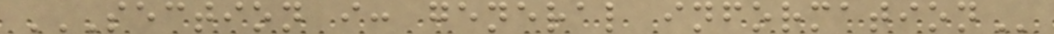SECTION I: GENERAL INFORMATION
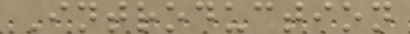Introduction
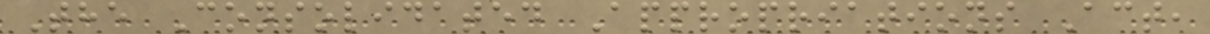The Consolidated Appropriations Act,
